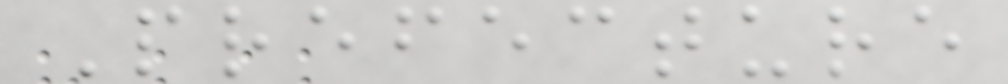Prefecture
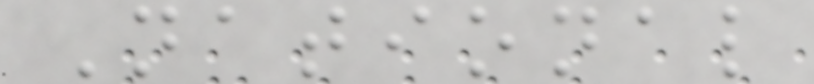National
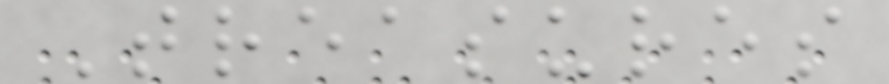Treasures
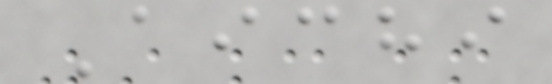Aichi
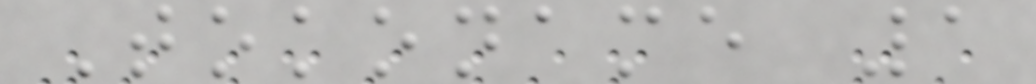Tokoname 1
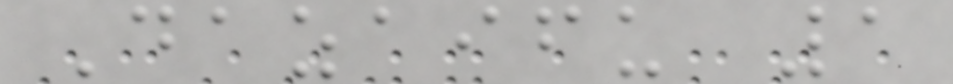Dazaifu 1
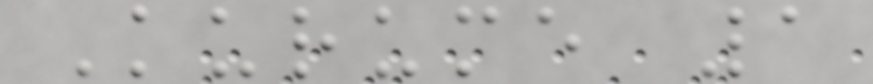Kurume 1
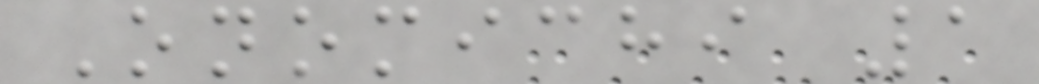Onomichi 1
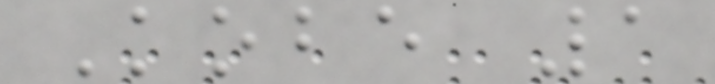Kobe 1
